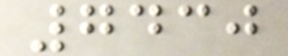7430
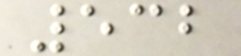532
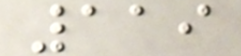119
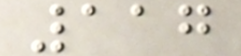117
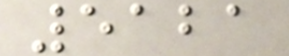5121
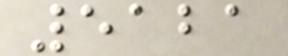5121
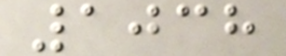1038
